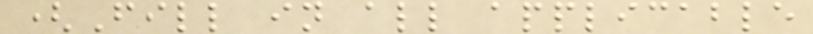(Fill in all applicable
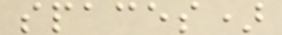spaces)
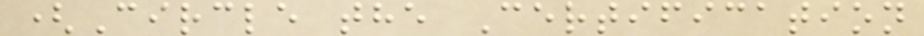(Circle the Certification
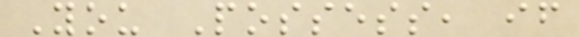You Possess, if
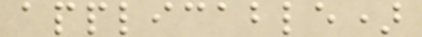applicable)
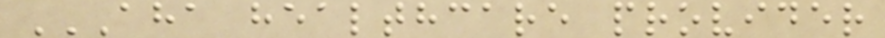AHA HEALTHCARE PROVIDER
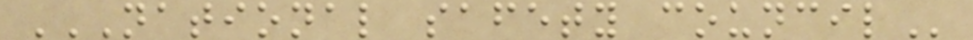NATIONAL SAFETY COUNCIL
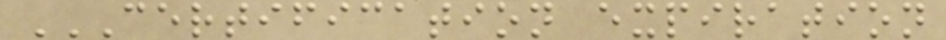CERTIFICATION EXPIRATION
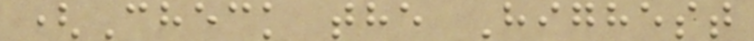(Check the Highest
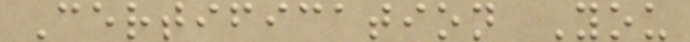Certification You
